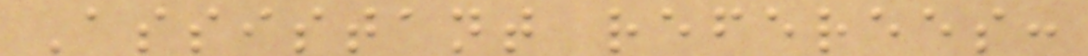Assistant referees:
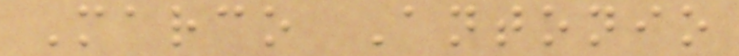Marco Antonio
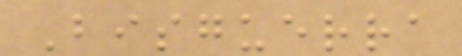Bisguerra
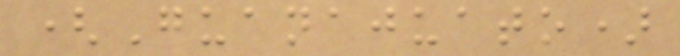(Guanajuato)
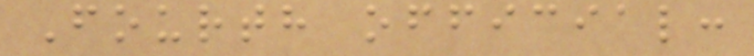Fourth official:
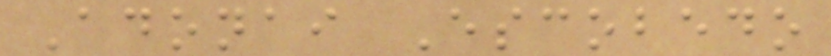Adonai Escobedo
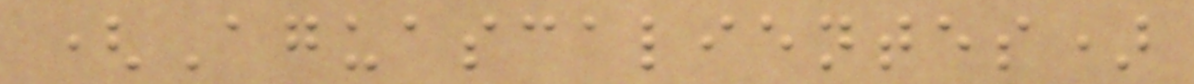(Aguascalientes)
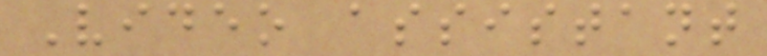Video assistant
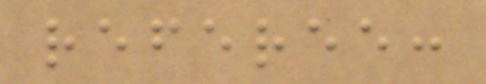referee:
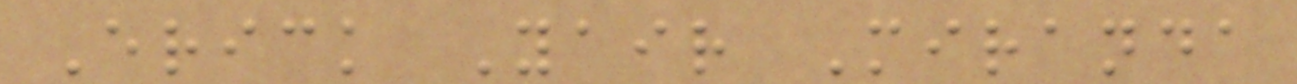Erick Yair Miranda
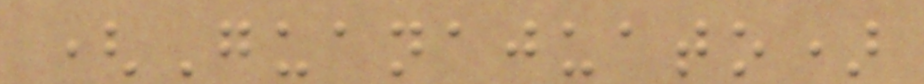(Guanajuato)
